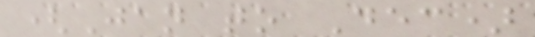(Jan to Dec)
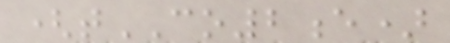(tCO2e)
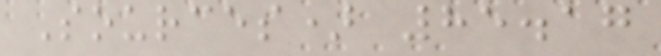Sources) 85.17
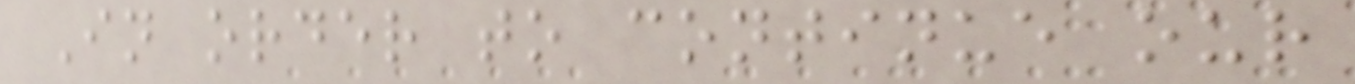In order to continue our
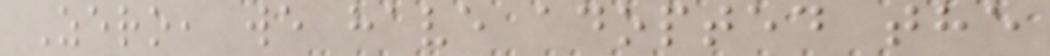Zero, we have adopted the
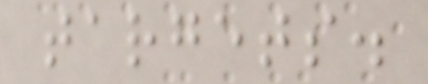targets.
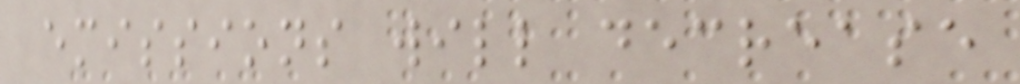emissions will decrease
